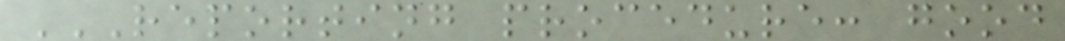REPORTING PROCEDURE: GOOD
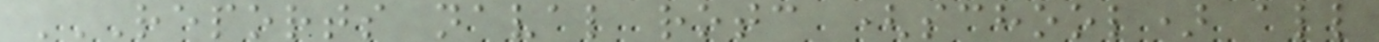REPORTS NAVAL ROTC (SCHOOL) ALL
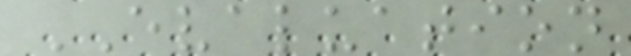EVALUATION
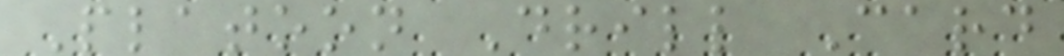Platoon Drill Card
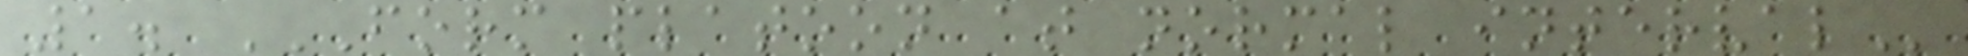1. FORM PLATOON AT NORMAL INTERVAL
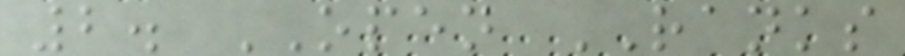2. OPEN RANKS
